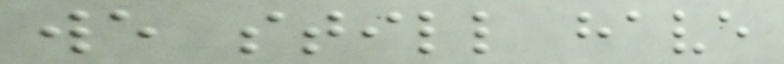we still have
